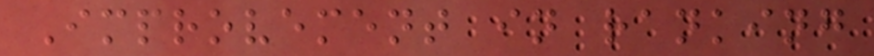Improvement in ranking
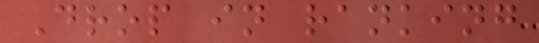Drop in ranking
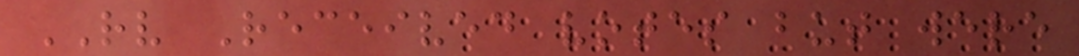RV Received votes but were
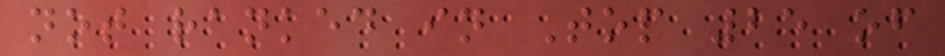not ranked in Top 25 of
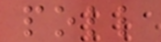poll
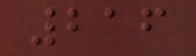216
